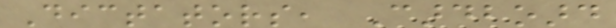Dictators, Cardboard
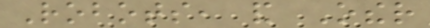Robots, and Other
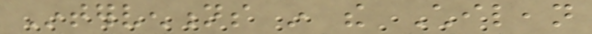Interventions in the Chilean
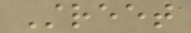Street
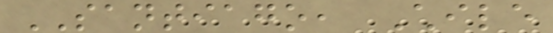SANTIAGO, Chile
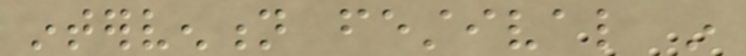intervention festival in
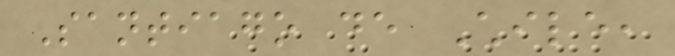Santiago de Chile,
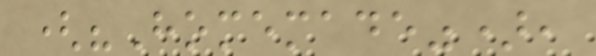("Homemade"),
